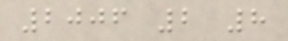2006 2 8
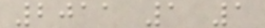2011 1 1
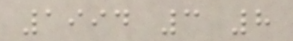1994 3 8
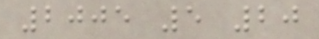2005 5 20
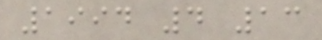1994 4 13
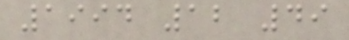1994 12 49
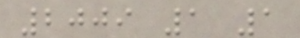2009 1 1
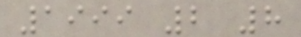1999 2 8
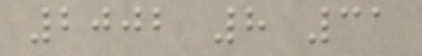2002 8 31
